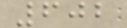602
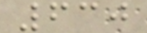630
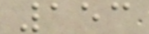153
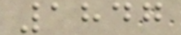1847
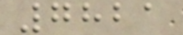7821
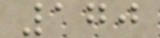170
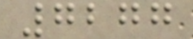7277
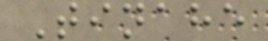Tinahe
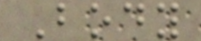Body
